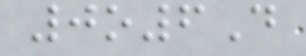0o6D
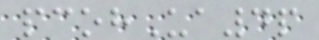pcohUa4p
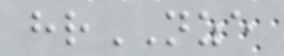hrNZE
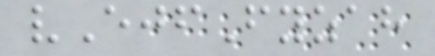vEjfFyzah
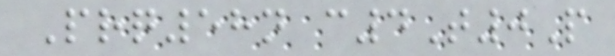Prq58n c4T0P
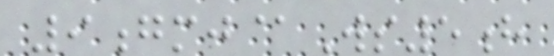9gmj@Ws5h
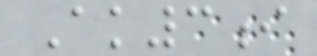Ak3i
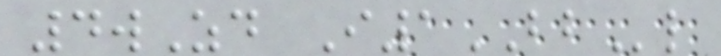4wZd I1BBl
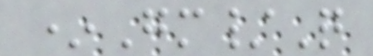*Gm/Q
